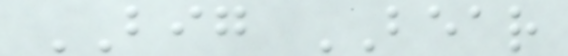BIG BEAR
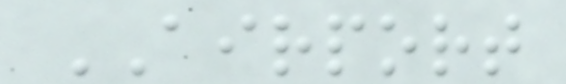AIRPORT
